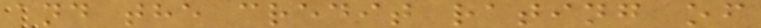and the credit rating of
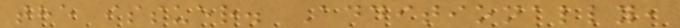the issuer. Additionally,
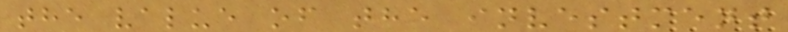the value of the investment
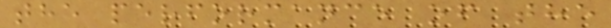the performance of the
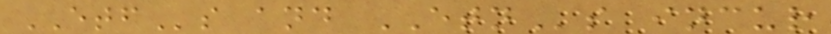ETFs and ETNs incur
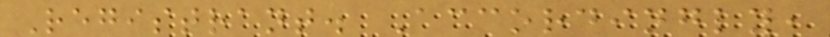Registrant. Accordingly,
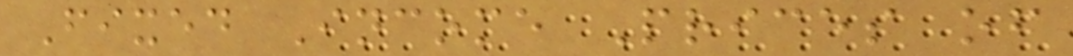Fixed Income Prices of
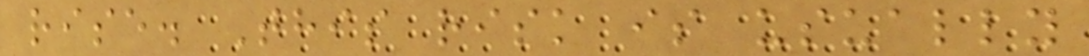rise. This risk is usually
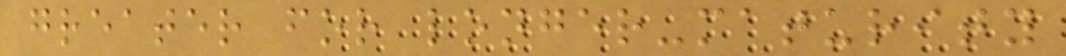greater for longer-maturity
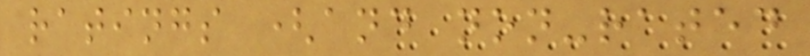ratings (and non-rated
